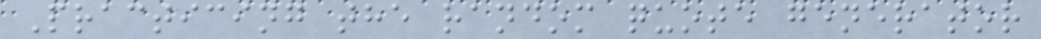Practicing the random quote generator
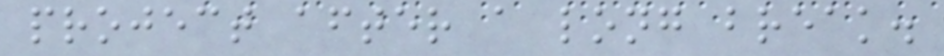project after a long break.
